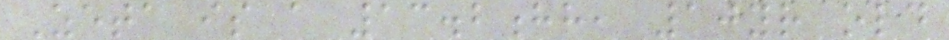Zeta is a 13.2hh, 10yr old
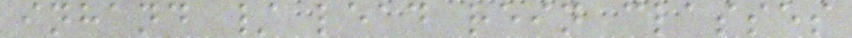inhand / lead rein classes
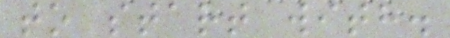to start with.
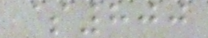$800
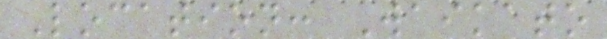Location: Waikato
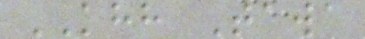KHH Tawa
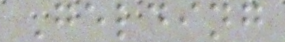Gelding
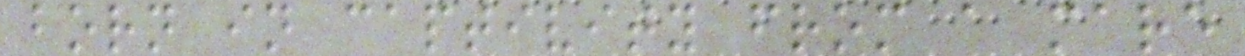born in captivity from a mare
